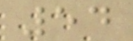54
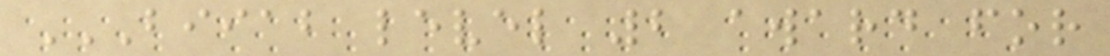BIIAB LEVEL 2 AWARD FOR
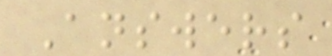Answers
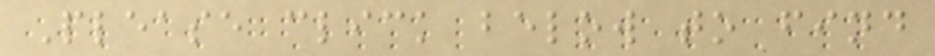Please click below to find
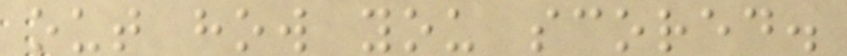out how you scored.
